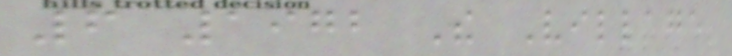6 1972 The Village
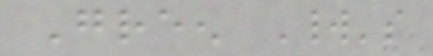Green World's
